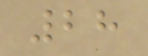28
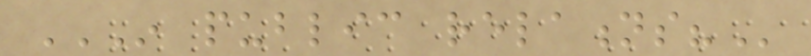IN PUBLIC RELATIONS?
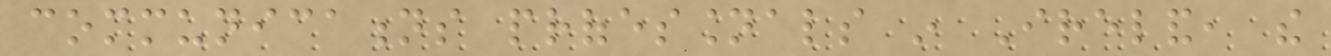communications professionals in Ireland, the
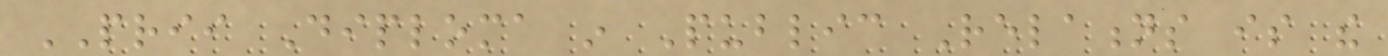PRII Diploma in Public Relations is the
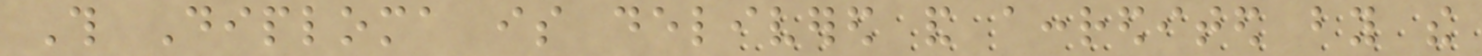This Diploma is delivered and accredited by the
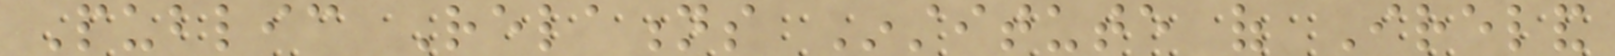Public Relations Institute of Ireland
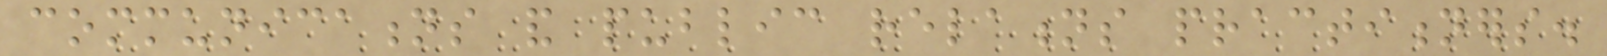communications and public relations practitioners.
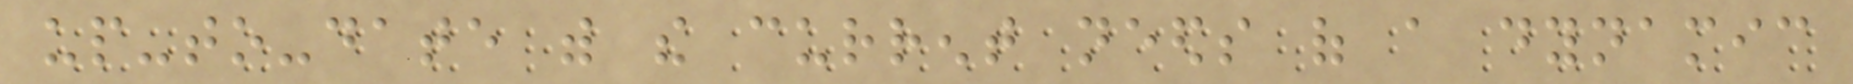up-to-date with the current needs of a dynamic
